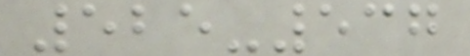525-537
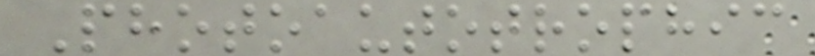Photoautotrophic
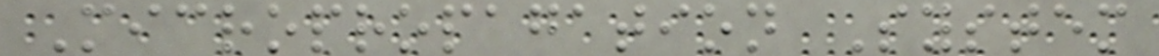Micropropagation System
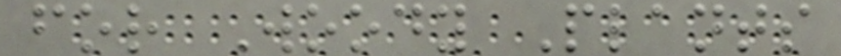for Woody Plants
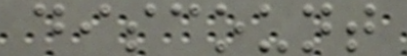discount
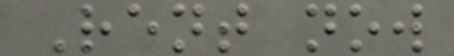Rent now
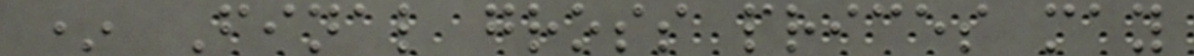* Final gross prices may
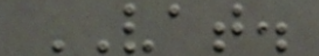VAT.
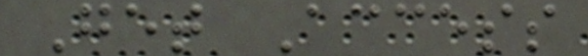Get Access
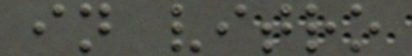in vitro
